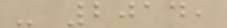- 2014,
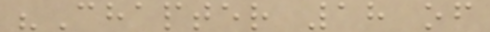"Chapter 18 of
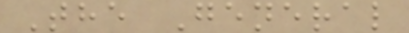The General
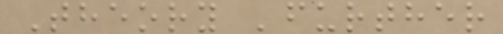Theory 'further
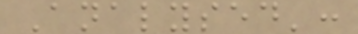Analysed':
